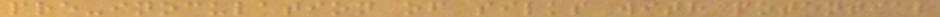pre-inoculation of silks with potential
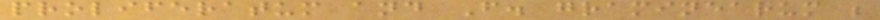proliferatum and F. graminearum ;
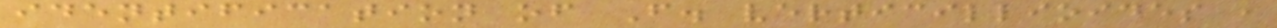identification of F. verticillioides ,
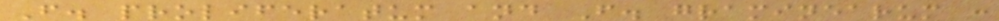F. proliferatum and F. graminearum :
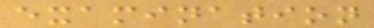examination
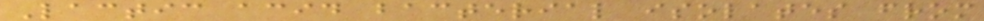Lactic acid bacterial isolates from
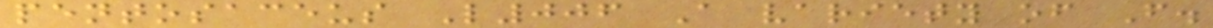pentosaceus L006 A variety of F.
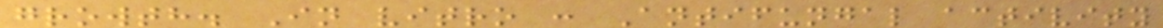growth. In vitro : Antifungal activity
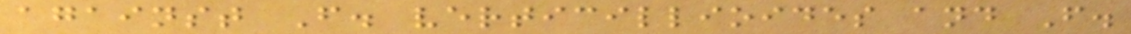against F. verticillioides and F.
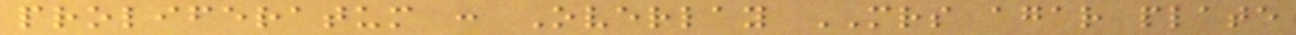proliferatum : Overlay MRS agar plate
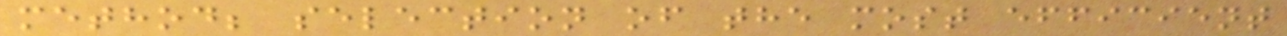method; selection of the most efficient
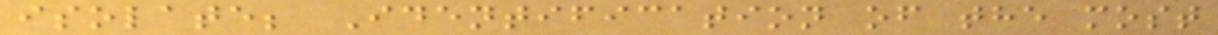isolate; Identification of the most
